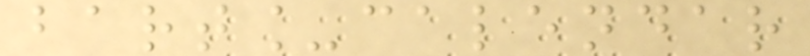bart_calendar
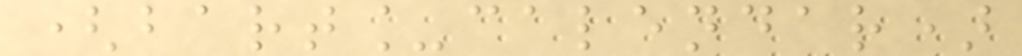(bart_calendar)
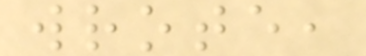wrote,
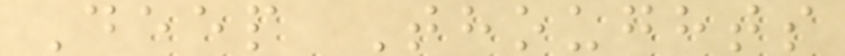Deep Thoughts
